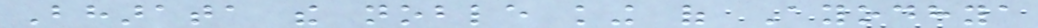Bharata the noble king of Ayodhya
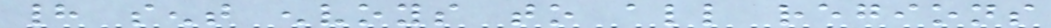had sent envoys to all regions
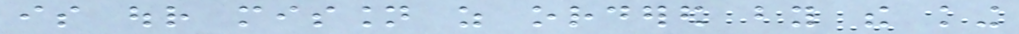is our mission as ordered by the king
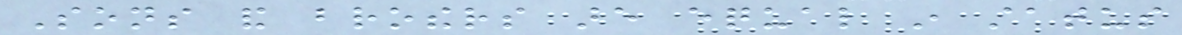Sons and brothers are equal in status
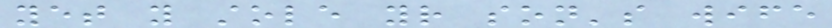yet you stole your son's wife
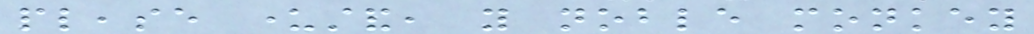please understand, you noble monkey
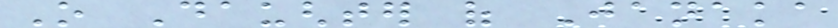O Daughter of Janaka
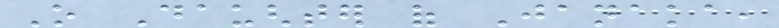O Daughter of Janaka,
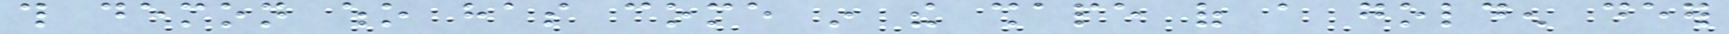this demon who has come in the shape of a golden deer
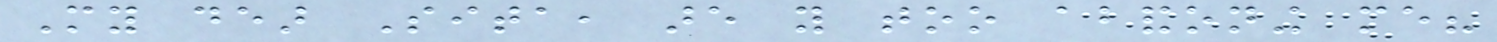My dear Sita, are you too abandoning me?
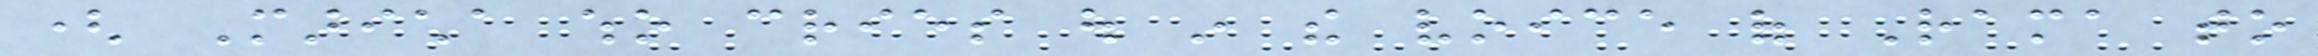( Maricha who cries out in the voice of Rama to
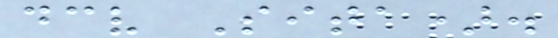deceive Sita).
